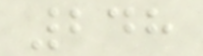248
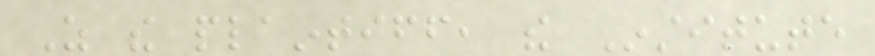As the plaintiff, the Institute
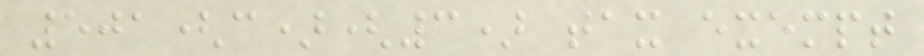501(c)(3) tax exempt
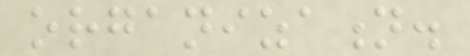organization.
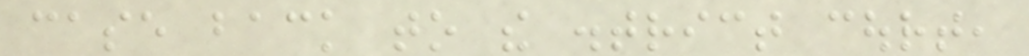case back to the district court,
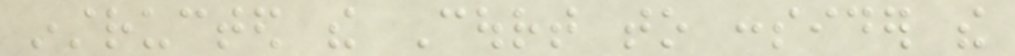instructed the Court to consider the
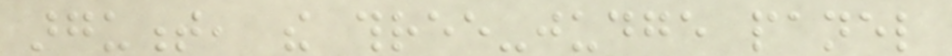argument, the three-judge panel
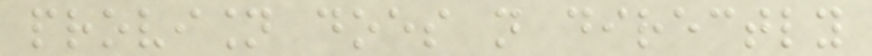provision does not directly
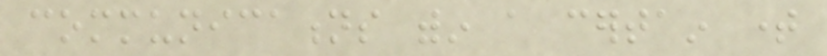communications within a certain time
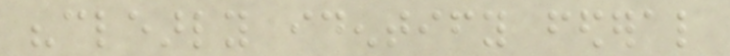"clearly identify federal
